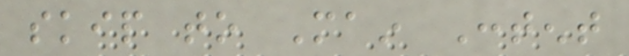skip to Main Content
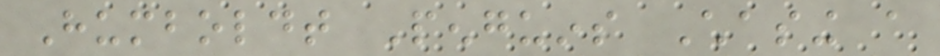Humboldt Penguins Chasing a
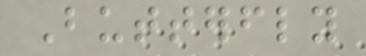Butterfly
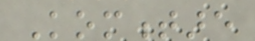Kommentare
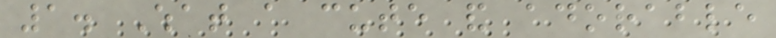1. What a cute and adorable
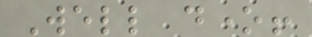Well done!
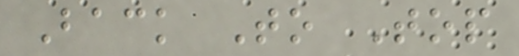Back To Top
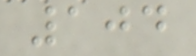104
